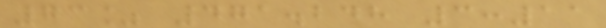73% 471.248 3:11
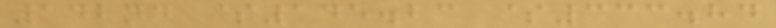142nd $145.23 $333.84
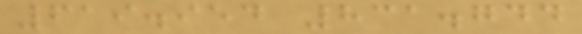619.954 831.744
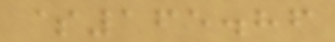$165.86
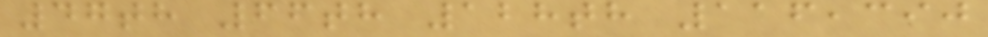47th 66th 128th 116,390
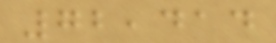72,414
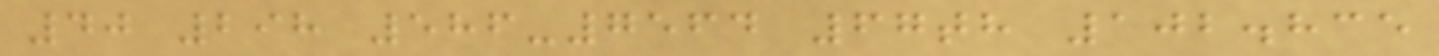40 298 586-7564 67th 102.835
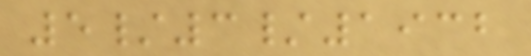5/3/1932
